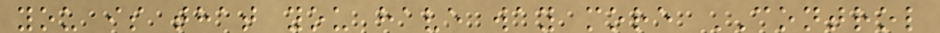you is that you have way more CONTROL
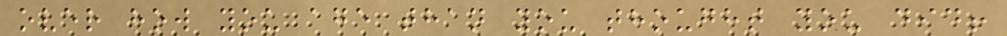over how you age than you thought you did!
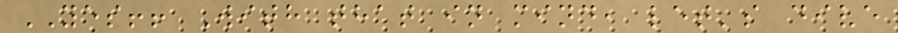YES!! With that in mind, let's dive
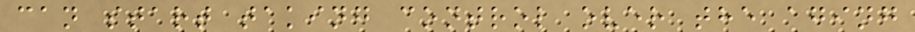can start taking control over the aging
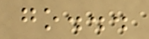go...
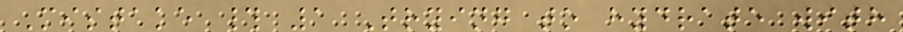Mistake # 1 Trying to hydrate with
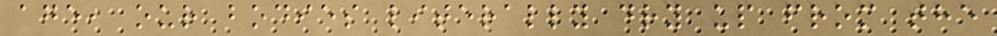age, our bodies literally dry up from the
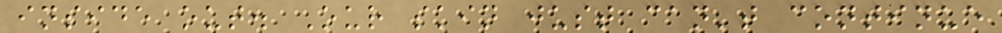inside out. Our skin just can't continue
